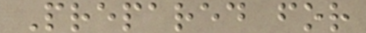Prepared for
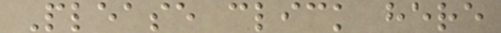Please click here
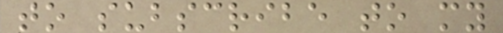to subscribe to my
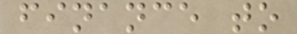finance to
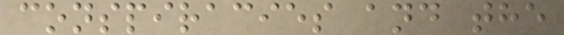conspiracies and the
